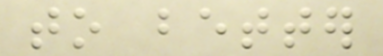to better
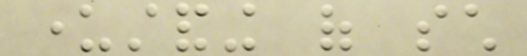understanding of such
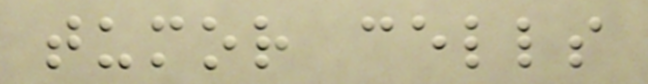tumor cells
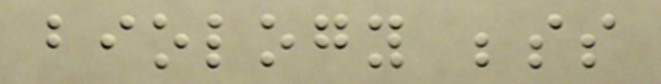biology besides
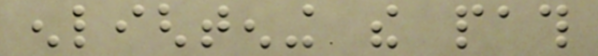enlightening the path
